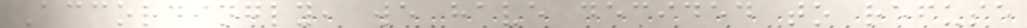Accordingly, we have decided to refuse
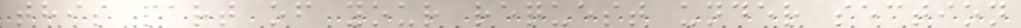this part of your request under section
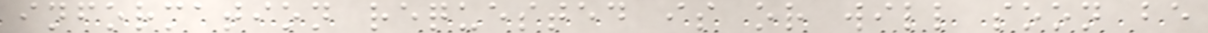information requested is or will soon be
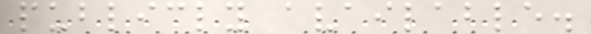publicly available.
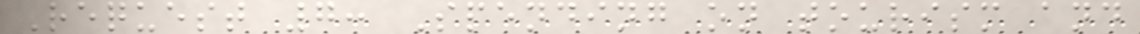Request 7: Spending on tourism and
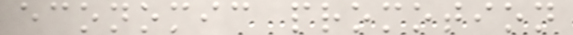economic promotion
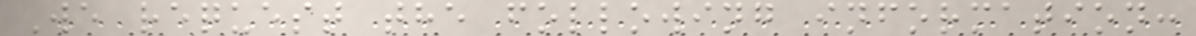We request the following information:
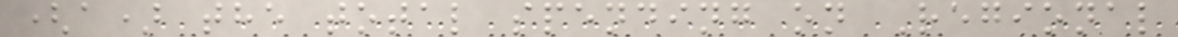(a) the total spending on Regional
